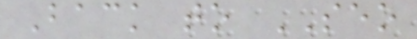Back to SEO
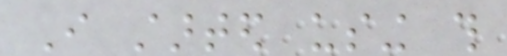I started using this
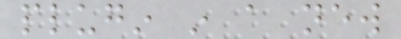plugin in a new
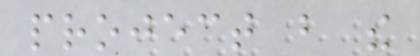project but the
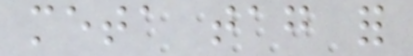meta tag for
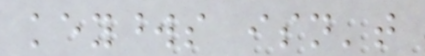keywords isn't
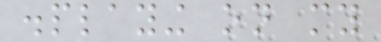displaying on my
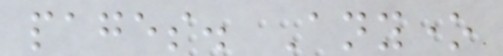pages. Anyone
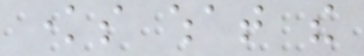knows what the
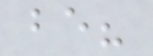be?
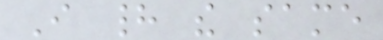I had the same
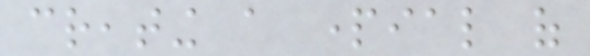creating a partial of
